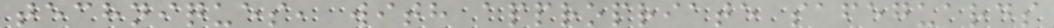techniques, with appropriate safeguards
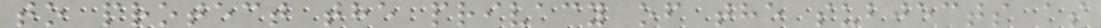to protect the privacy of the subjects as
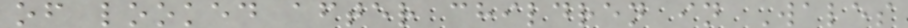of looked after children in Wales
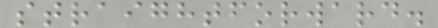straightforward.
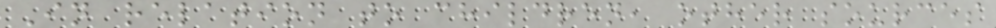In relation to children, other sources
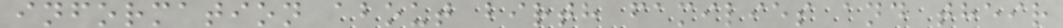information about birth families and their
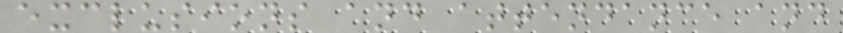exclusions and attendance and
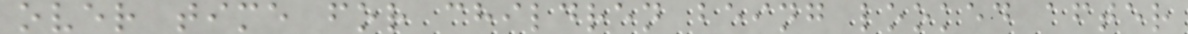over time for children being looked after
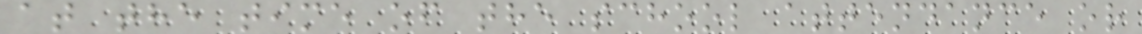at the time of the school attendance or
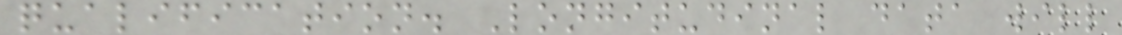qualification. Longitudinal data will
